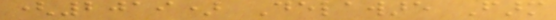(2019) Delaware Farm
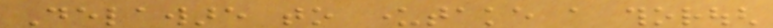Delaware to undertake a thorough
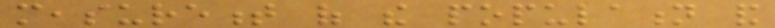measurement of the population and
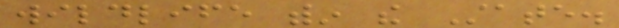wildlife within the State.
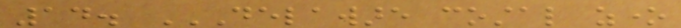14. DELAWARE COSTAL ZONE
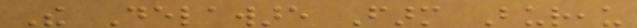The Delaware Farm Bureau
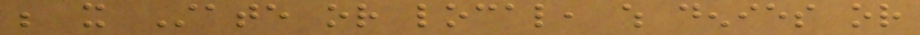be it State or local, which denies or
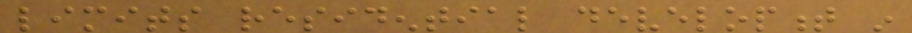limits residential development in
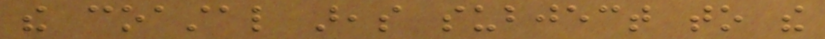the coastal areas subject to the
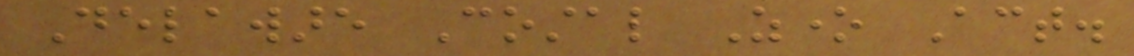Delaware Costal Zone Act.
